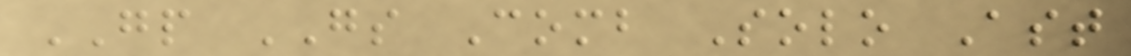GP GS Comb Solo Ast
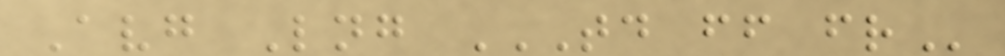Avg Lng TD FF FR
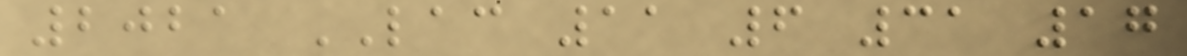2021 LAC 11 6 31 17
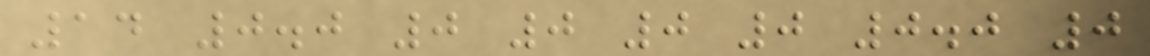14 0.0 0 0 0 0 0.0 0
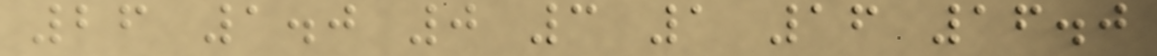26 1.0 0 3 1 16 16.0
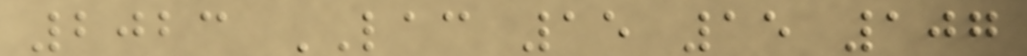2023 LAC 15 15 107
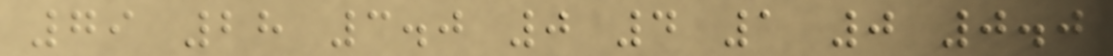79 28 3.0 0 4 1 0 0.0
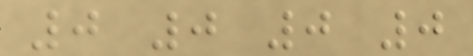0 0 0 0
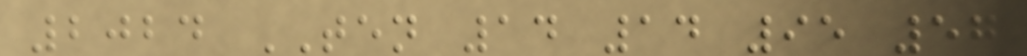2024 TEN 14 14 95 57
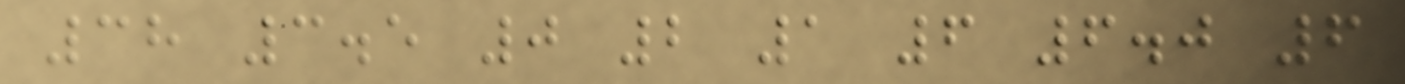38 3.5 0 2 1 6 6.0 6
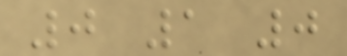0 1 0
